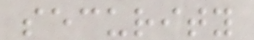security
